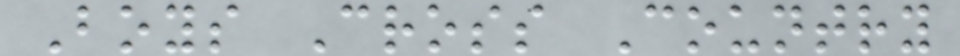Boys Cross Country
